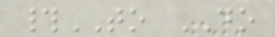#TO DO
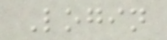Login
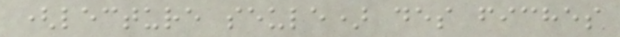(lecture seule) des fiches
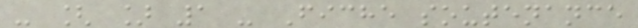- [ ] 1 - Fiche soutenance
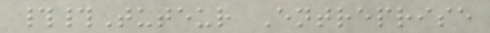##Tuteur Entreprise
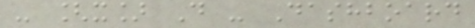- [x] D - Dashboard
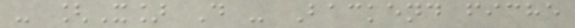- [X] D - Backend fiche
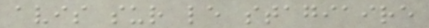avis sur le stagiaire
